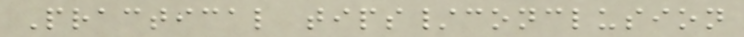Practical tips/conclusion
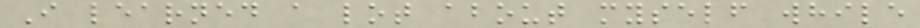I learned a lot about myself while
